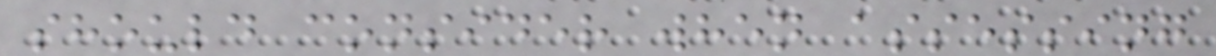should consider when assessing
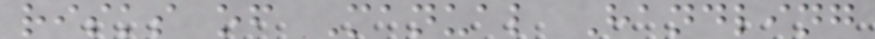risks of Manual Handling
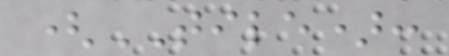(TILE):
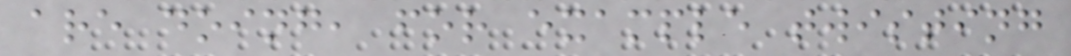are doing, for example twisting
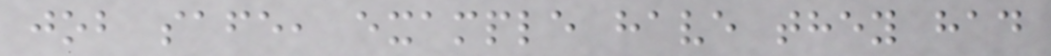job safe, example have they had
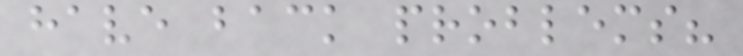have back problems?
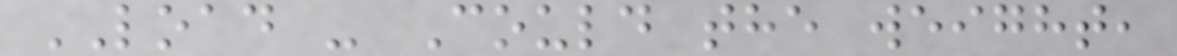LOAD - Could the weight,
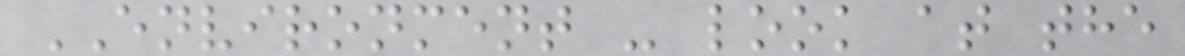ENVIRONMENT - look at the
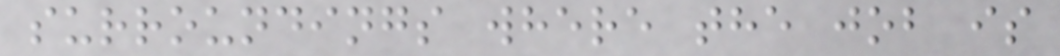surroundings where the job is
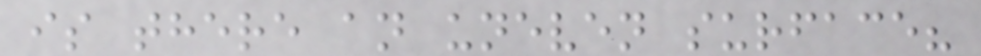is there an uneven surface?
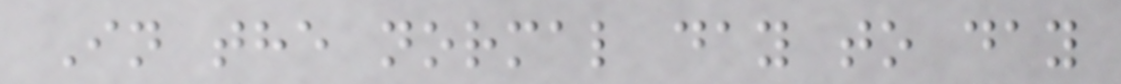In the normal day to day
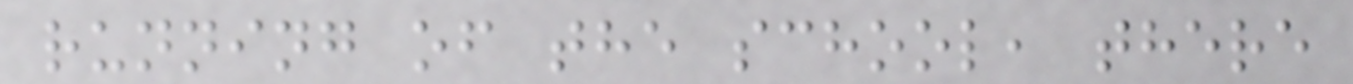running of the school, there
